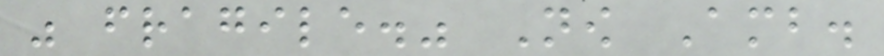was fragile." Now Amb.
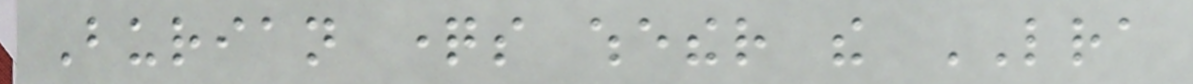Burian questions whether the LRA
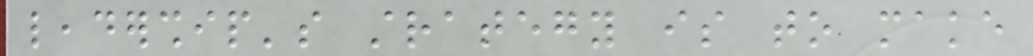leadership's strategy is to make
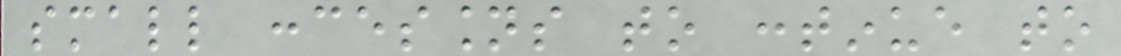small concessions to continue to
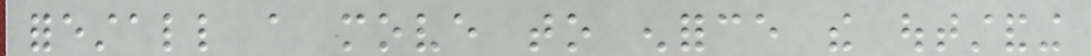forestall a move to enforce the outstanding
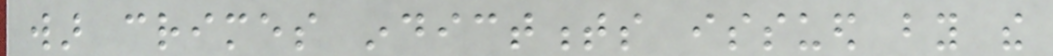war crimes indictments issued by the
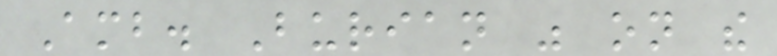Amb. Burian was on the
